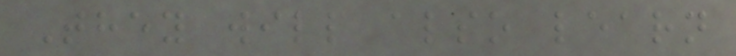They will also learn
